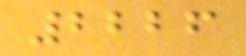2226
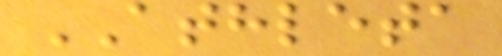ATHLETA
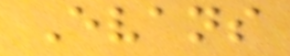Evans
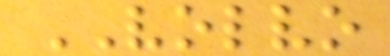VOLVO
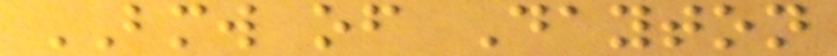BMW of Dayton
